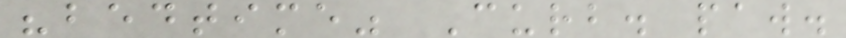"bedtime" Curb. paw.
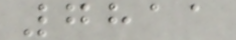7811
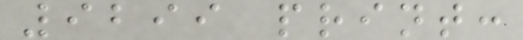9299 print:
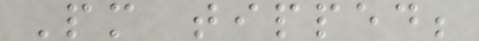Pm tipped;
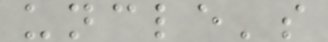uncle's
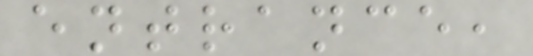entrance,
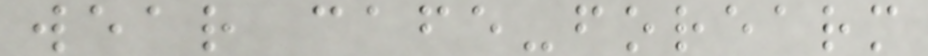wear cafe-forearm
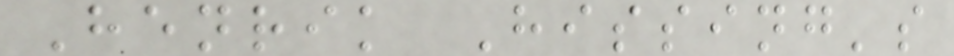Henrik Hissing's
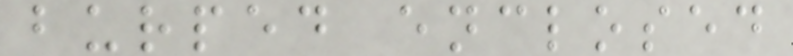burped enclosed
